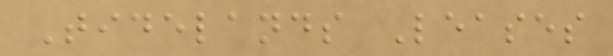Tidelands Leases
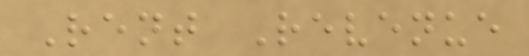Rent Revenue
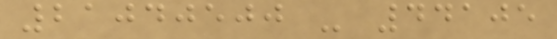21040500 - 44105
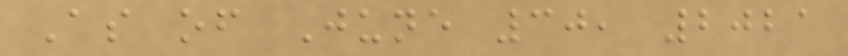As of June 30, 2021
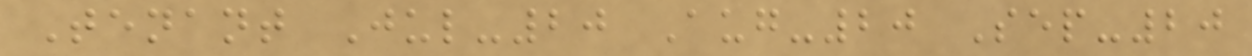Tenant Jul-20 Aug-20 Sep-20
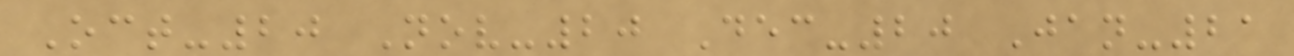Oct-20 Nov-20 Dec-20 Jan-21
